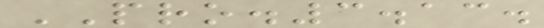PRO.3.13.
